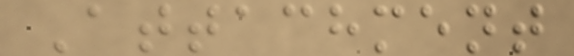Attachment
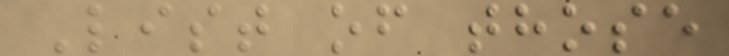List of those
